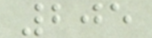205
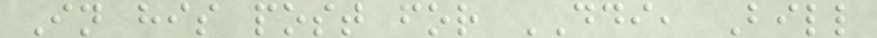In his post for DDI, Bill
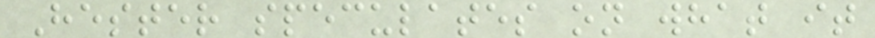Hester speculates on what it
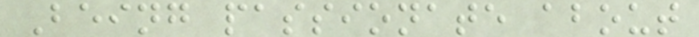Being passionate about
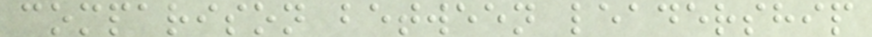comparison between leadership
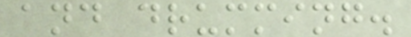and drumming.
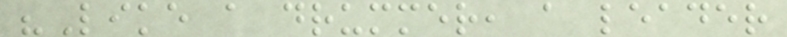"Like a drummer, a leader
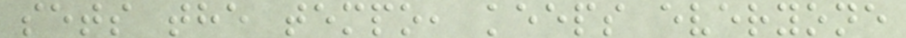sets the tempo, keeps everyone
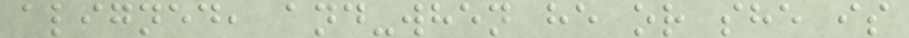aligned, and-when he or she is
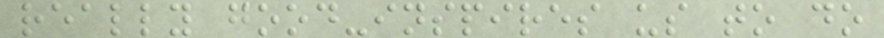really good-inspires us to do
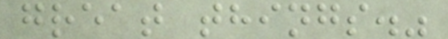great things."
